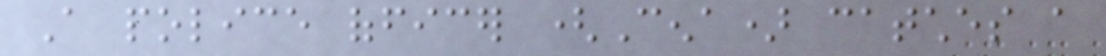A police officer (Cena) catches a
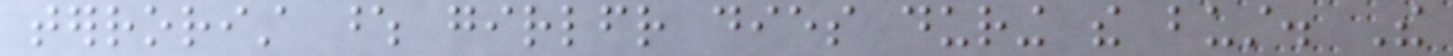terrorist whose girlfriend dies during the bust. The
